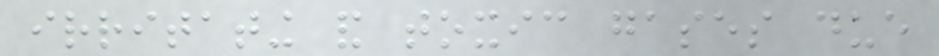irritating and toxic gases due
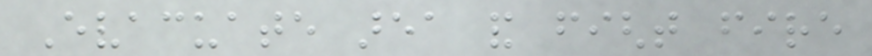Evacuate area and fight fire
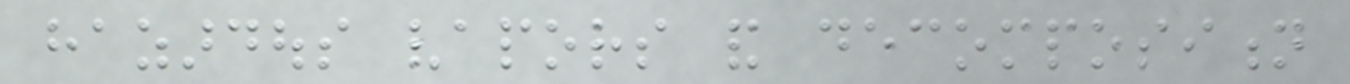hazardous vapors and decomposition
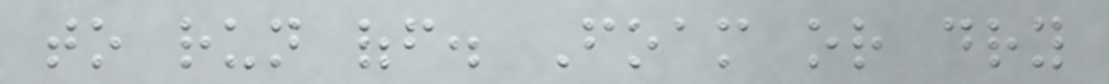to run off. Foam or dry
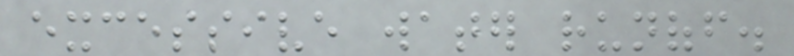excessive water runoff.
